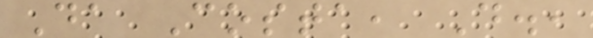Da Costa, D.,
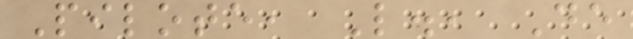Pilote, L., De
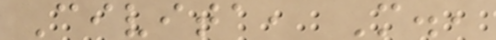Civita, M.,
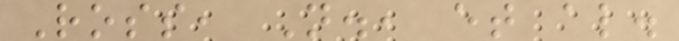Ross, N., et al.
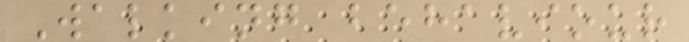Walking behaviour
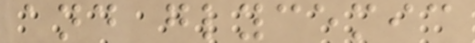and glycemic
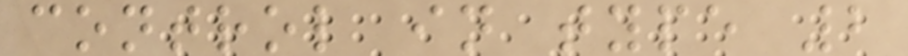control in type 2
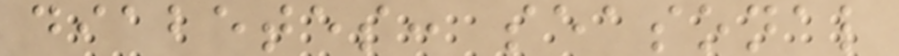diabetes: seasonal
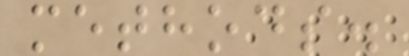methods.
